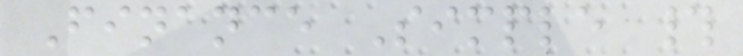Finance Simple #
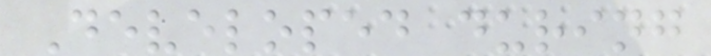Developed during
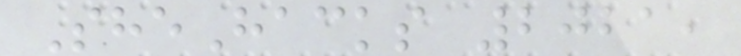SheHacks 2021,
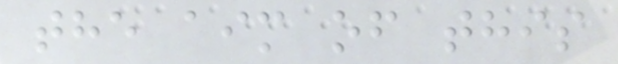the aim of this
